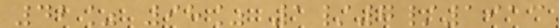42% 98% 1/7/1913
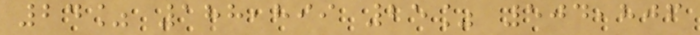24% 188,899 25% 504,806
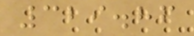329.86
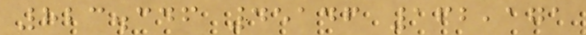823.346 45146 162,171
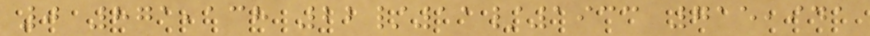0 871,138 22/11/1933 715,941
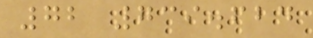72 739.624
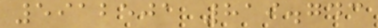5912501 819.743
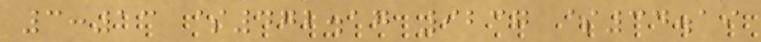3:13 $472.17 9237 $34.19
